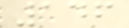146
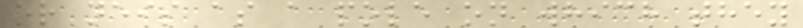or neis as a pole on which they
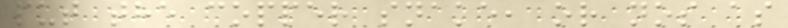put the copper snake, or nos as
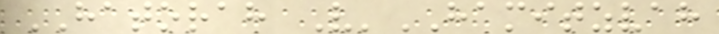HATORAH V'HAMITZVAH
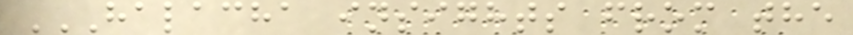HALACHA INSIGHTS FROM THE
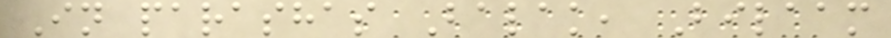In parashas Balak, Bilaam
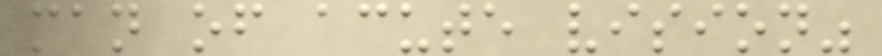man of acute vision"
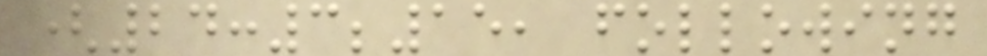(24:3;15, following
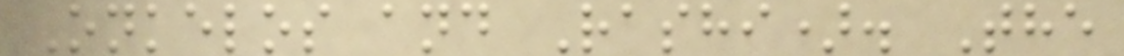Onkelos and Rashi). The
